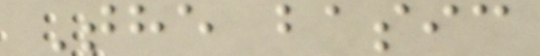The basic
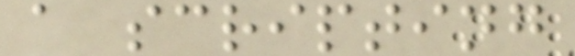a scripting
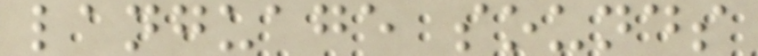language sounds
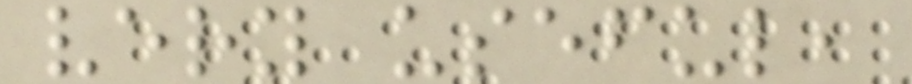very useful,
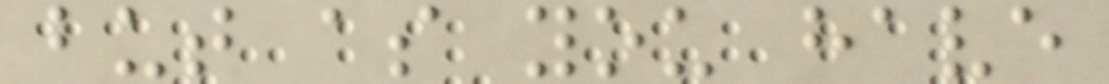but as you have
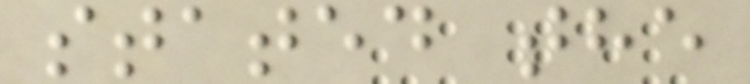stated the
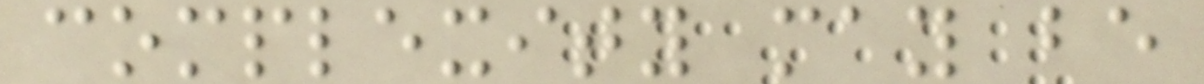complexity may be
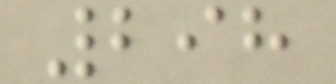298
